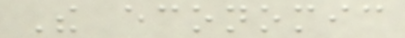The economic
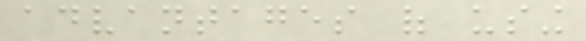advantages of using
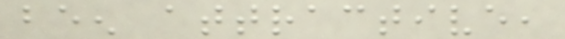been attractive,
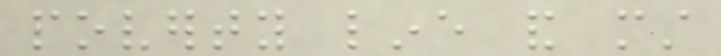poverty line and must
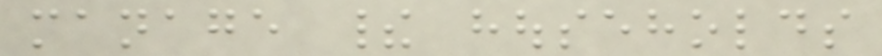manage their households
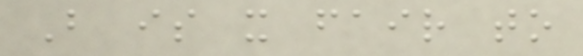But is it fair to
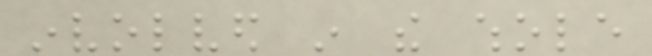involved in the whole
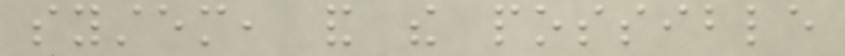system, and the possible
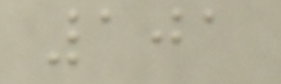101
